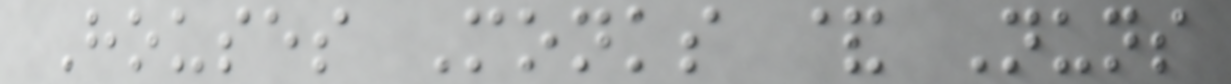Houses Monks & Nuns
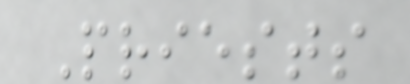Priests
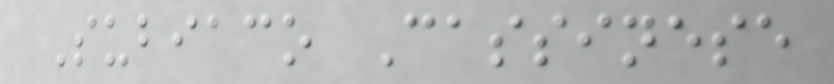Subiaco Cassinese
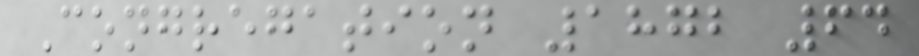Congregation 1872 64
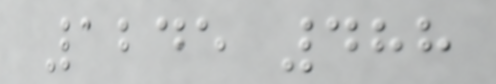1245 488
